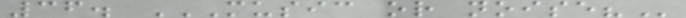36. MUSIC OR NOISE?
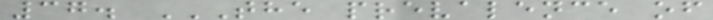37. THE PREVALENCE OF
